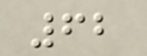62
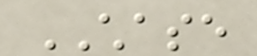CHASE
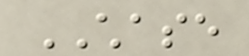CHASE
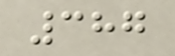387
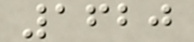1620
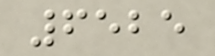6525
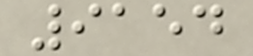9154
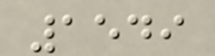1549
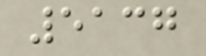5137
